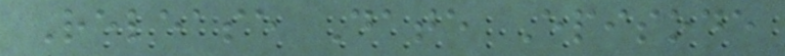Release Date Episode
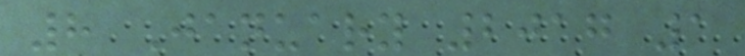8 January 2017 1
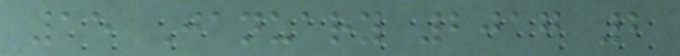15 January 2017 2
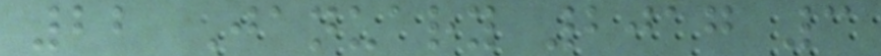22 January 2017 3
